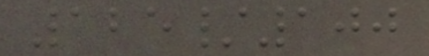125/100
